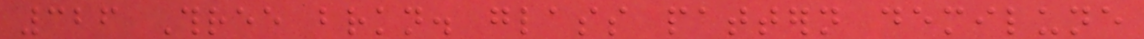326 Three brkn. glass pattern demilune
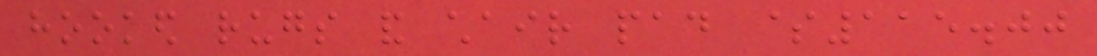hooked rugs and chair pad $115.00
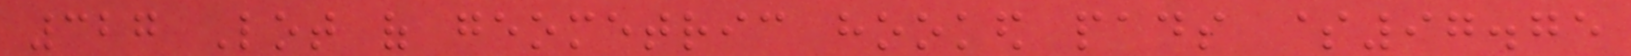327 Lot of geometric hooked pads $97.75
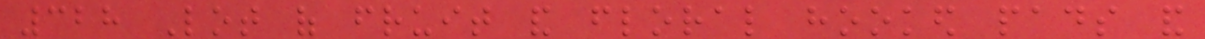328 Lot of fruit and floral hooked pads and
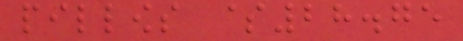pillows $28.75
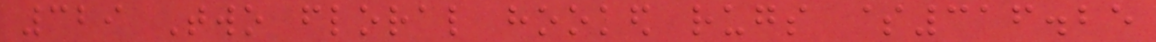329 Two floral hooked rugs $316.25
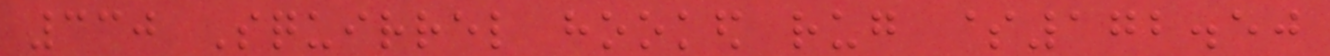330 Squirrel hooked rug $172.50
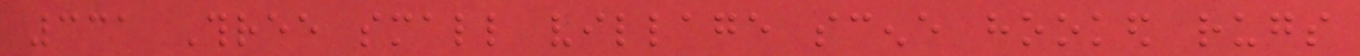331 Three small village scene hooked rugs
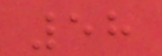58
